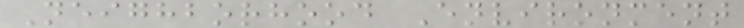Neighborhood Environment
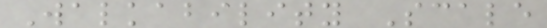Walkability Scale
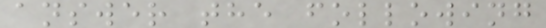answer the following
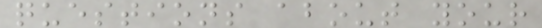questions about your
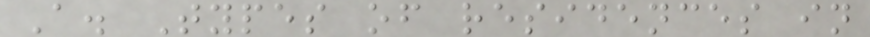A. Types of residences in
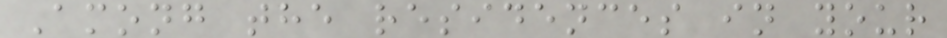Among the residences in your
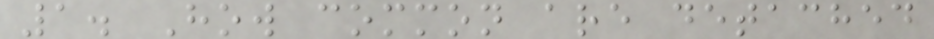1. How common are detached
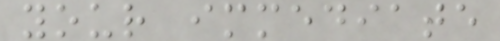your immediate
